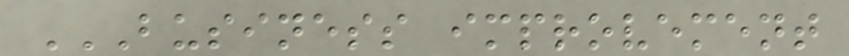BUSINESS IMPROVEMENT
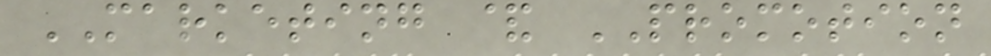MARKETING & PROMOTION
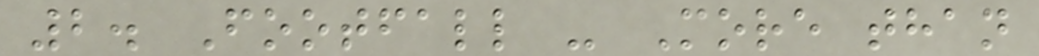2. Footfall - More than
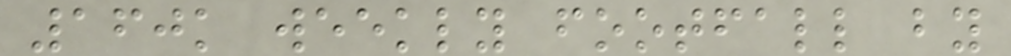160k weekly footfall by
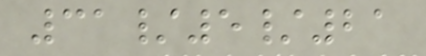31/5/21
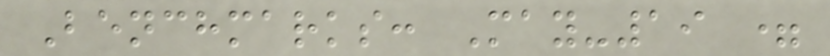Benchmarks: May-19 =
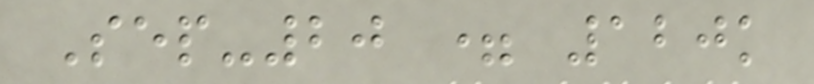Sep-20 = 120k
